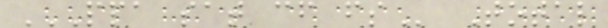PPA SAT CF FS Total
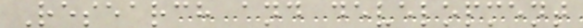Research and development
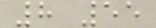8 55
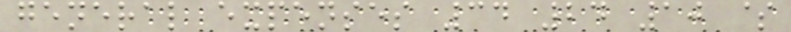general expenses 34 24 10 $
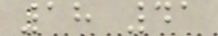18 41
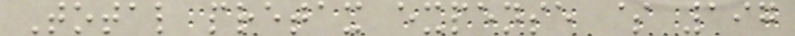Total pretax expense $ 197
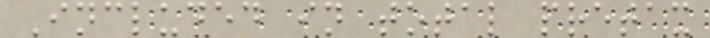Included in total pretax
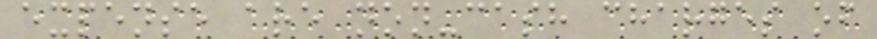expense are non-cash charges of
